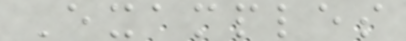Examples
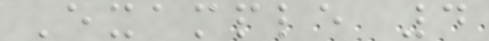Example 4
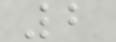2
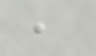,
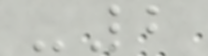-2
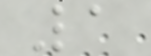1
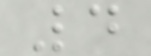4
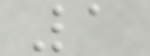1
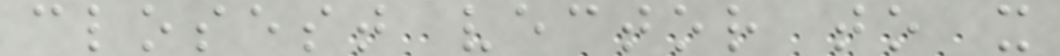closest vector to x
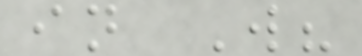in W?
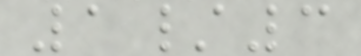1/3
